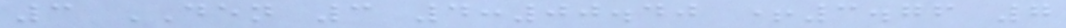3 DEN 3 4:00.40 +3.76 7
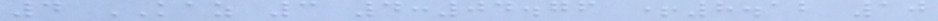4 KAZ 3 4:04.76 +8.12 10
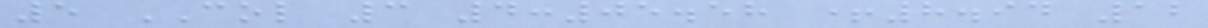5 COL 3 4:05.58 +8.94 12
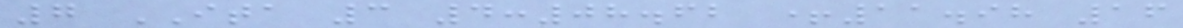7 ITA 3 4:08.62 +11.98 16
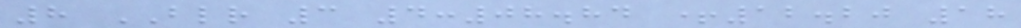8 BLR 3 4:08.84 +12.20 18
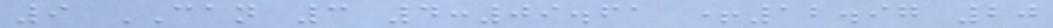9 CAN 3 4:09.61 +12.97 20
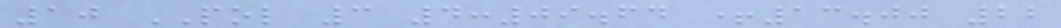10 POL 3 4:09.64 +13.00 22
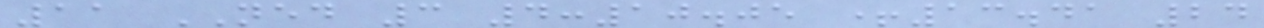11 NED 3 4:10.05 +13.41 24
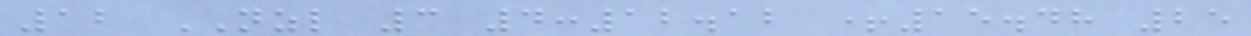12 NZL 3 4:12.12 +15.48 25
